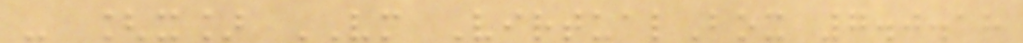- [x] VM VirtualBox 7.0.18
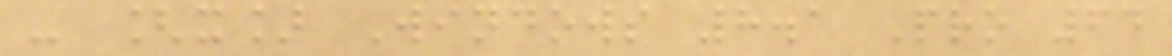- [x] Windows 8.1 Pro 64
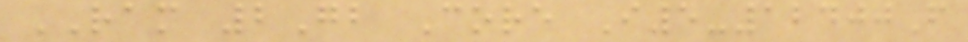RAM 2Gb Core I5-12400F
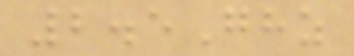2.5Ghz
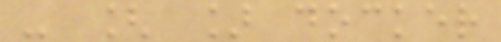- [ ] docker
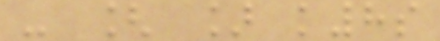- [ ] k8s
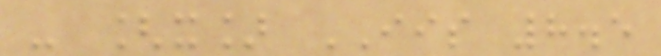- [x] IIS 8.5
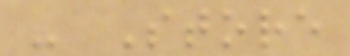- Store
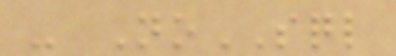- NoSQL
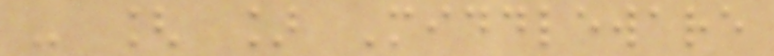- [ ] Middleware
